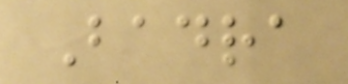Badra
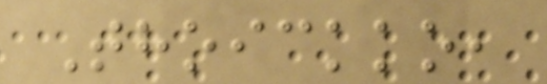Thoickko,
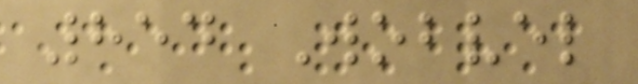854 Wobvel
